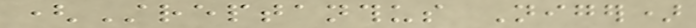(Streptanthus Niger)
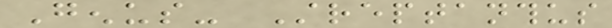Genus- Streptanthus
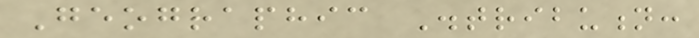Geographic Distribution:
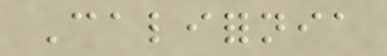California
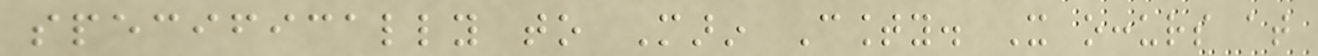specifically to Marin County. It occurs at
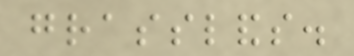grasslands.
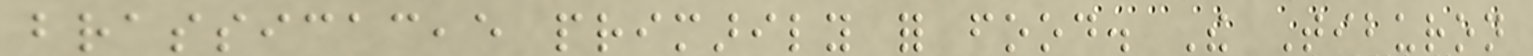brassicaceae primarily for food. The Tiburon
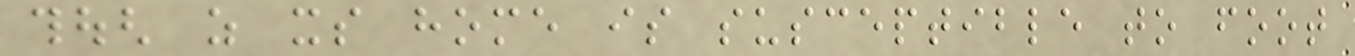though as its home is susceptible to foot
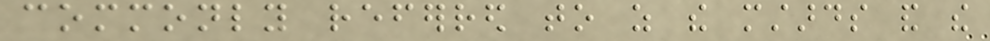commonly referred to as the mustards and the
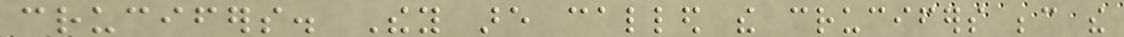crucifers. They are called the crucifers because the
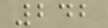242
